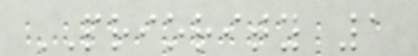PRIORITY 1
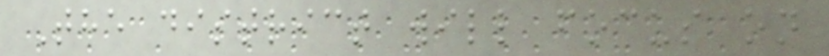The district will focus on
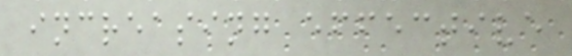increasing effective
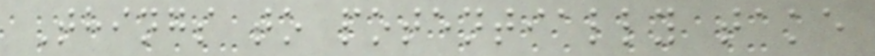Things to potentially take
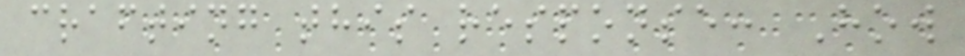crafting this response: How
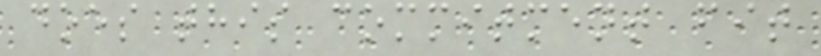does this commitment fit
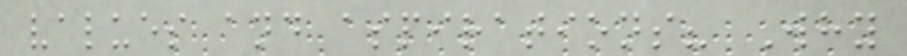values and aspirations? Why
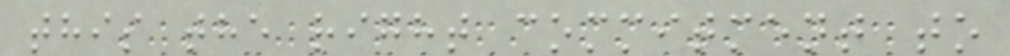this the right commitment to
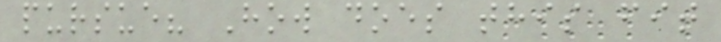pursue? How does this fit
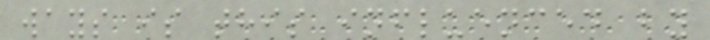ways is this influenced by
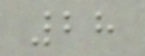28
